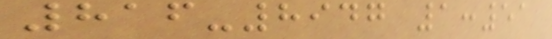816-8947 1:51
